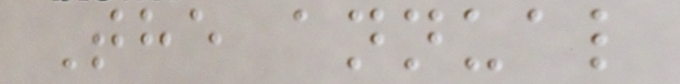The annual
